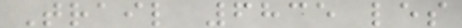Trail 6835 les
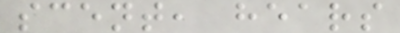scent, hears
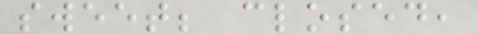sweet; closed,
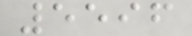5596
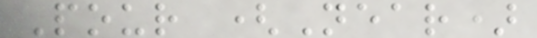Pour (Near)
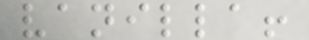vanilla!
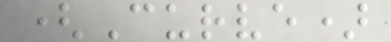(Curve)
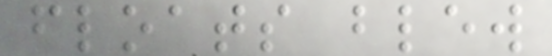floats blew
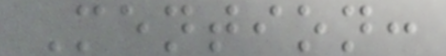Mention:
